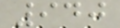940
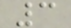3
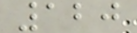120
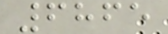6865
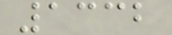1332
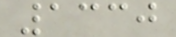1330
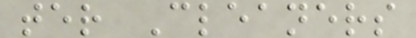ter Cleaners
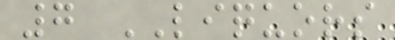7 LIQUORS
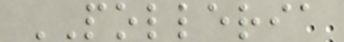POLLERIA
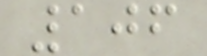106
